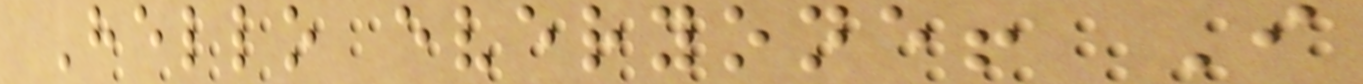Hello everyone! I
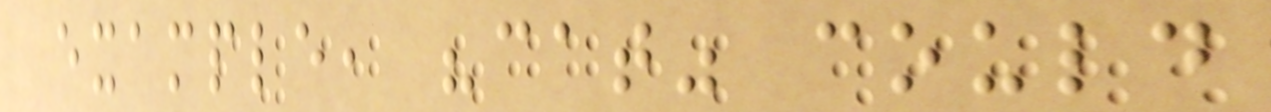example, "cat" could
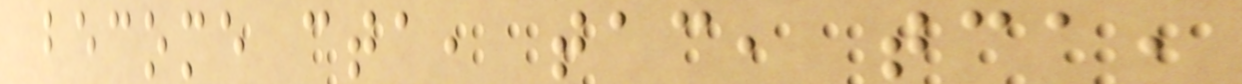become cta, tac, tca,
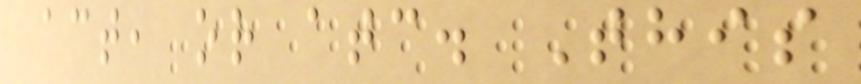act, or atc. This
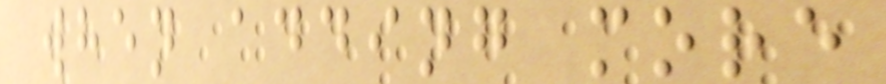when adding more
